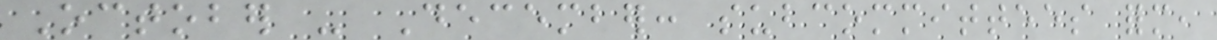October - December: subcommittees form,
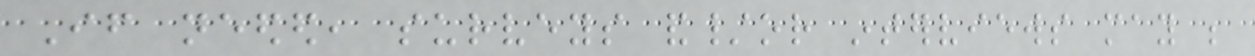If needed, surveys and/or interviews may be
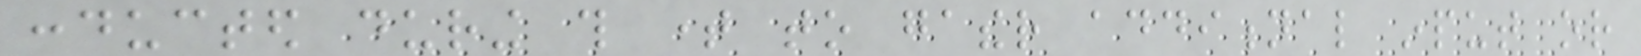conducted during this time to gather additional input or
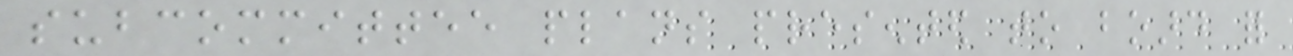subcommittee plans presented to board for
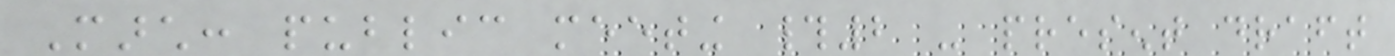March: public meeting #2 - present draft
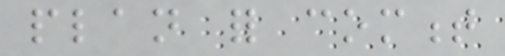plan for comment
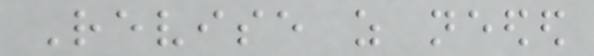Revise as needed
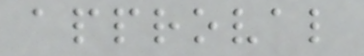approval
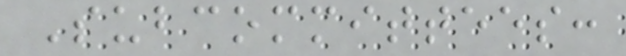Subcommittees:
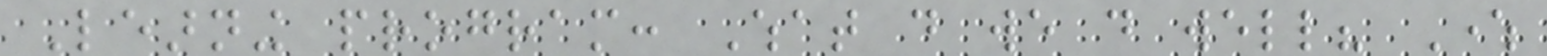Learning program: What do we do well? Where
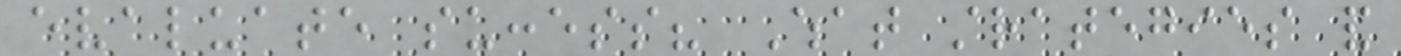evaluate success? What strategies and
